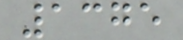1375
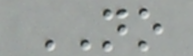NO
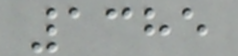1385
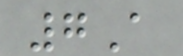7A
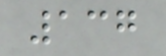137
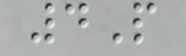4P
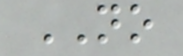NO
